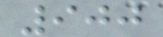900
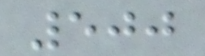500
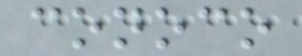conoco
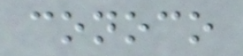conoco
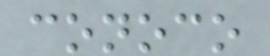conoco
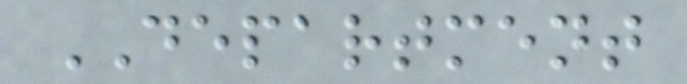DEPARTMENT
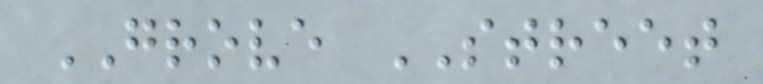GROVE STREET
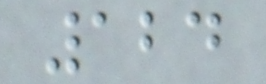124
